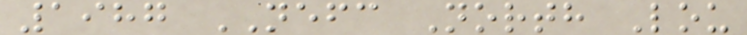1987 NEFC North Lou
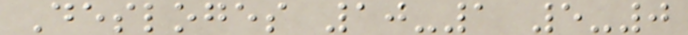Desloges 10-1 5-0
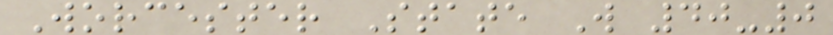Worcester State W 40-0
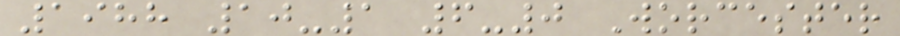1988 10-1 6-0 Worcester
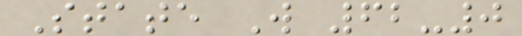State W 62-0
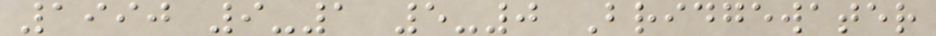1990 9-1 5-0 Bridgewater
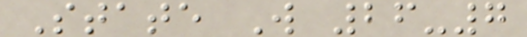State W 26-7
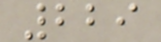229
